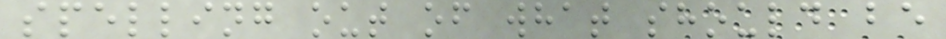spelling out of what should be
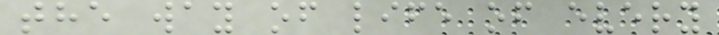the way of life of every
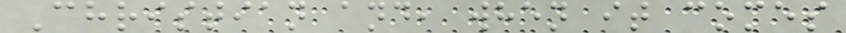Christian and, when it comes
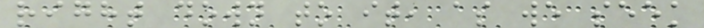right down to it, as we seek
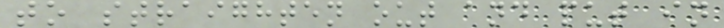to straighten out and put in
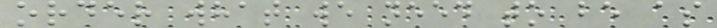order what we need to be as
